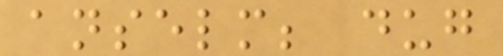anselm; dug
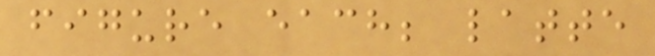figure each; latte
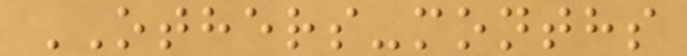OTHERS-months
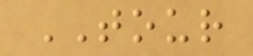TOUR
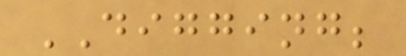DIGGING;
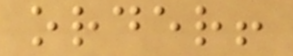order!
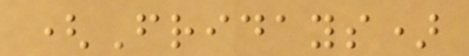(Fridays)
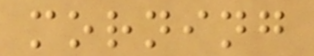morning
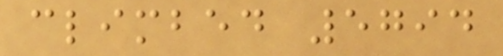climbed 5794
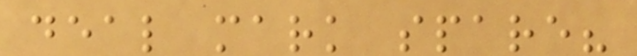deal mark spare?
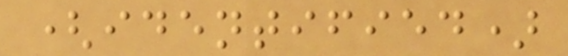(identified)
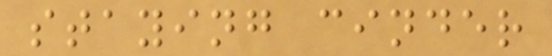staying cinder
